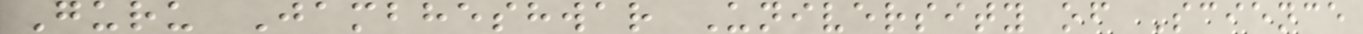Guru Jambheshwar University of Science
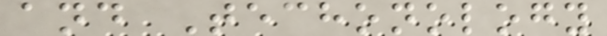and Techonology
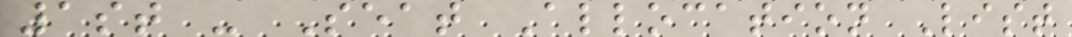1st - Seat Allocation List
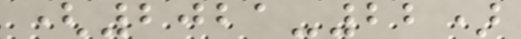(2021-22)
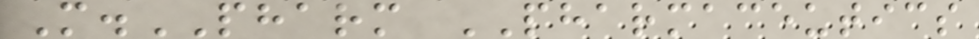M.PHARM PHARMACEUTICS
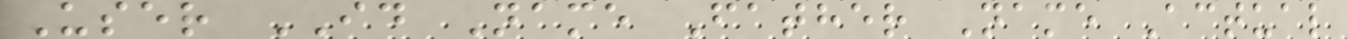User ID Name Father Name Actual
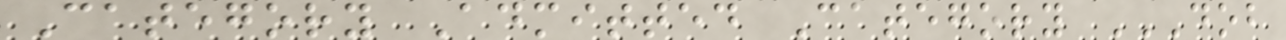Category Admitted Category DOB
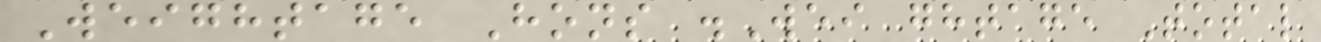Weightage Hons .Wei ghtage Total
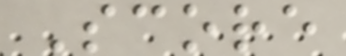Score
